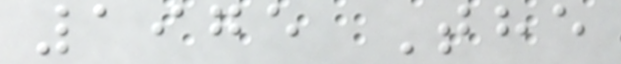1975 The
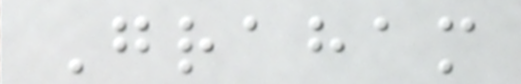Graham
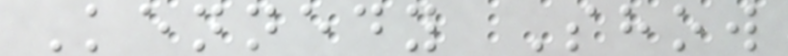Kennedy Show
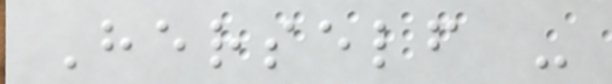Herself -
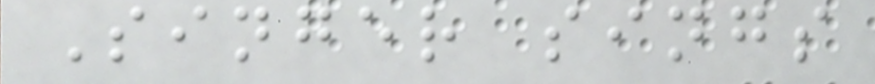Singer sings
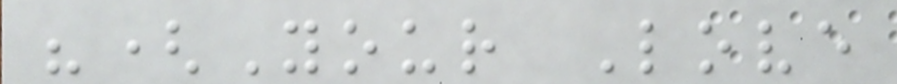"(Your Love
